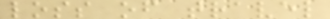loss of travel
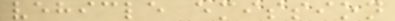vehicle emission
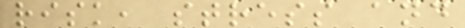risk, stress and
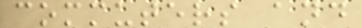commuters and
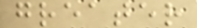greater
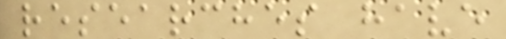researches have
